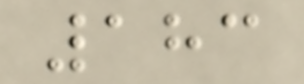183
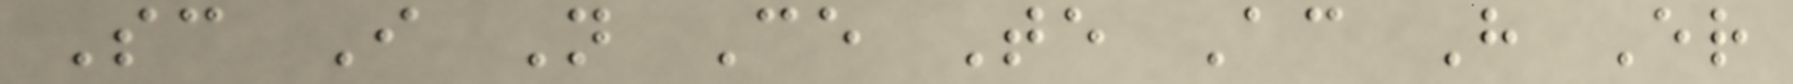Sc I N Ce Te Ac H Er
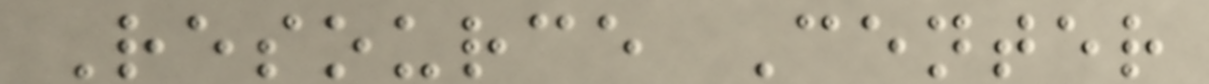Resource Center
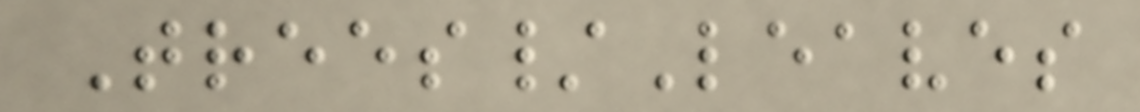Trees/Leaves
